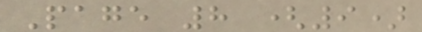Page 8 (9)
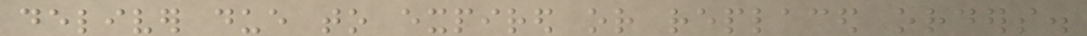deliver due to expired or replaced orders.
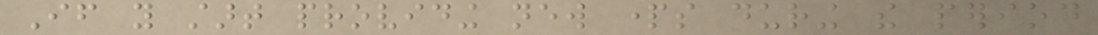If you start providing new parts during the period
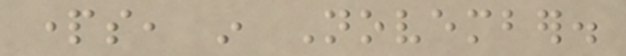parts, in November.
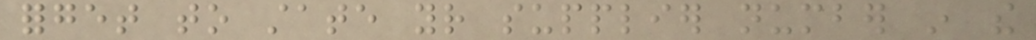forget to state your supplier number in the
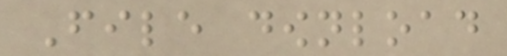File download
